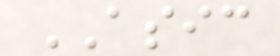ASIC
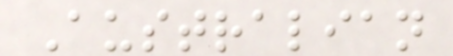Australian
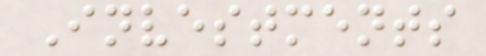Investments
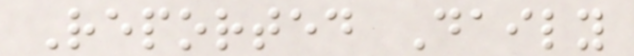Reported Daily
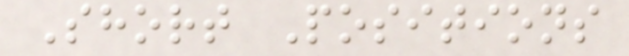Short Positions
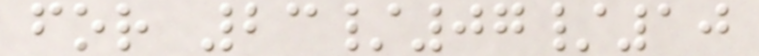for 23/07/10
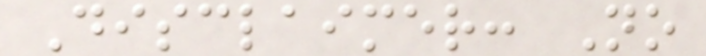Disclaimer: No
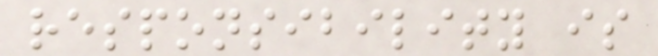responsibility is
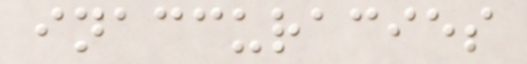inaccuracies
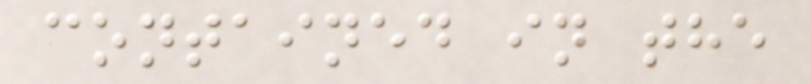contained in the
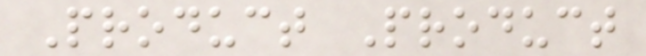Product Product
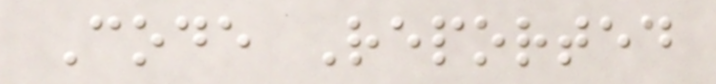Code Reported
